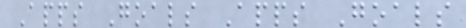Apps Goals Apps Goals
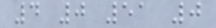4 0 51 0
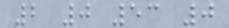2 0 53 0
